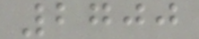2700
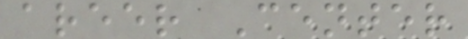areer Center
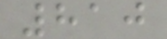810
